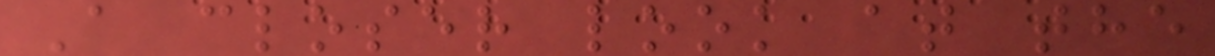A closer look at the
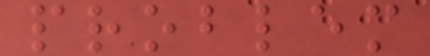problem
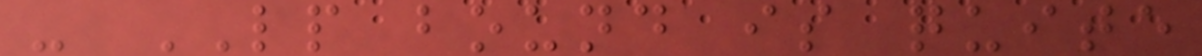- LP bound is quite
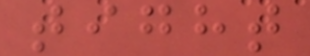tight
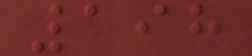198
